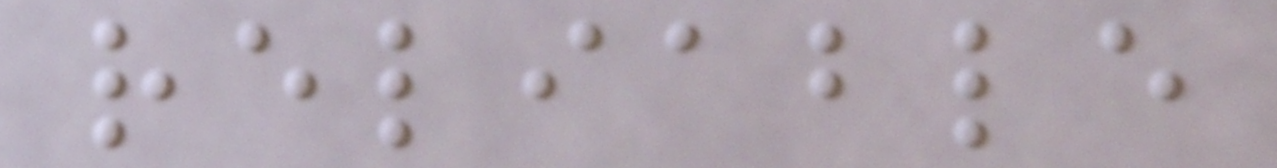reliable
